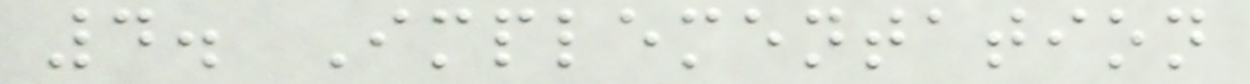4. Implementation
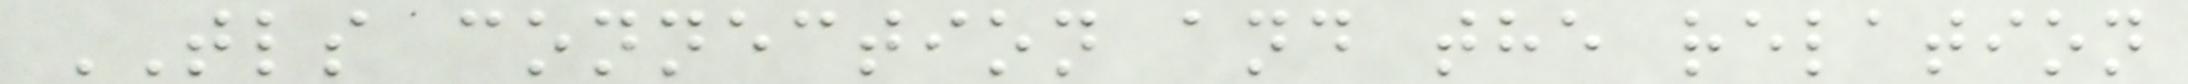TLS connection and the relation
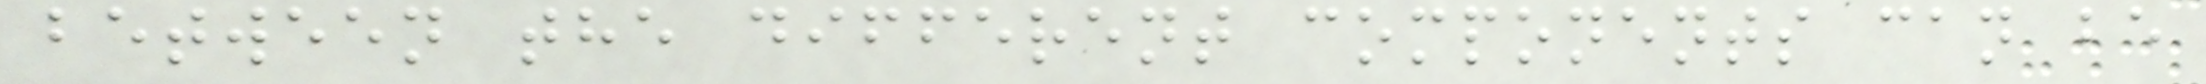between the different components can be
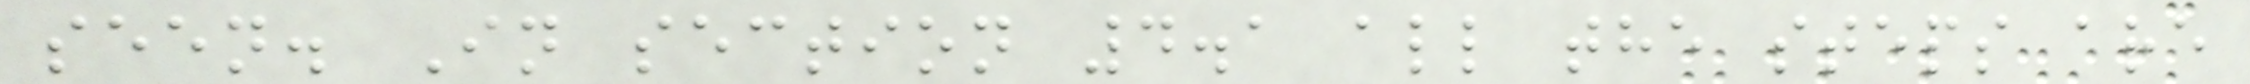seen. In section 4.1 all the steps are
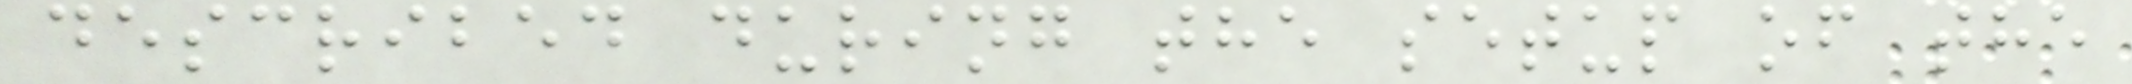described during the setup of the
